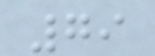79
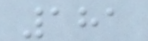181
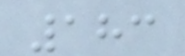183
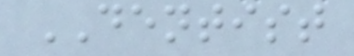DENTIST
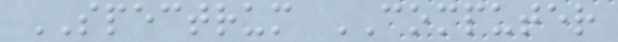SPECTRUM COMPUTER
